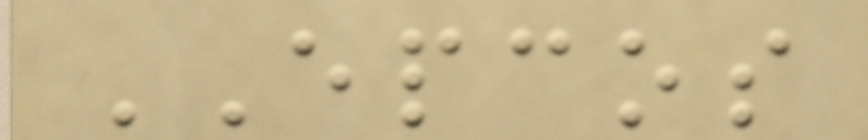EPCOS
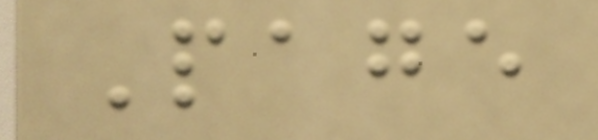Page
